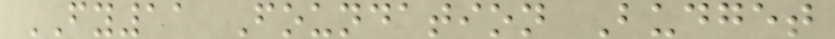FY11 Foundation Budget
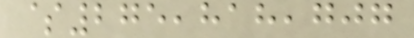$275,818,707
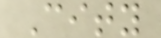City
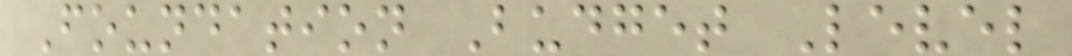Foundation Budget Level
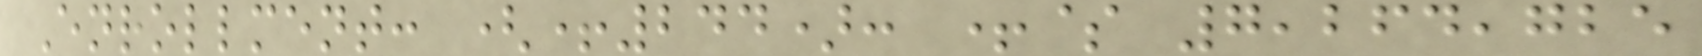Enrollment: (+244): +$ 7,264,725
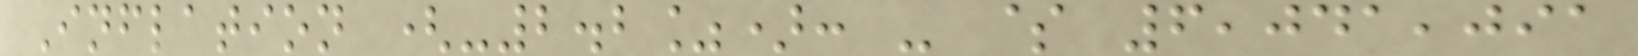Inflation (-2.2%): - $ 6,041,091
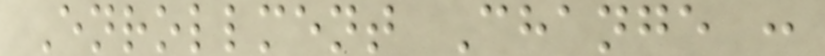Enrollment Change :
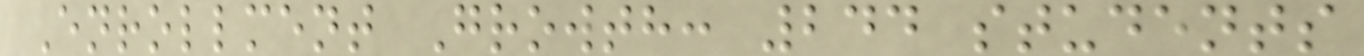Enrollment Growth: 244 students
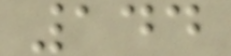144
